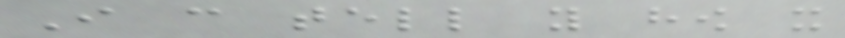I can tell you how it
